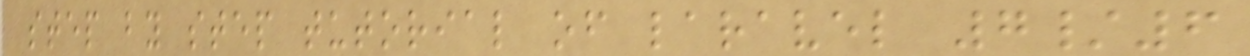step by step tutorial of laravel 7/6
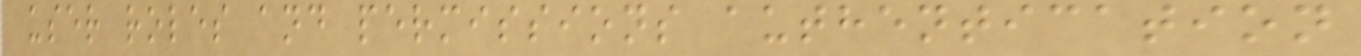user roles and permissions authentication
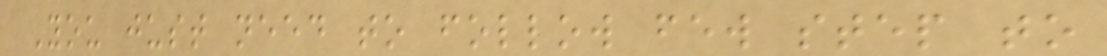You just need to follow few step to
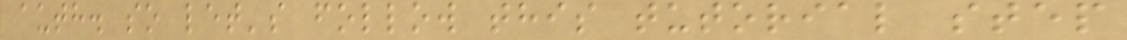auth. so let's follow this tutorial step
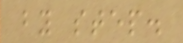by step.
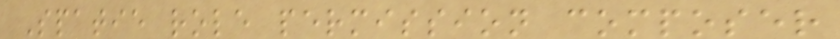Spatie role permission composer
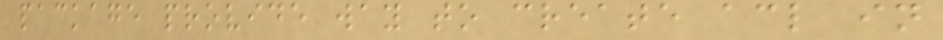package provide way to create acl in
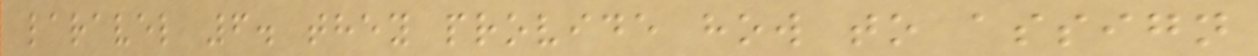laravel 6. they provide how to assign
